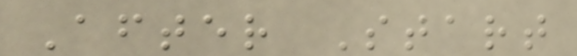After Start
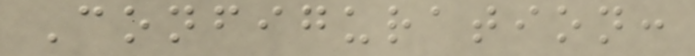Configuration:
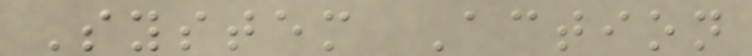System Action
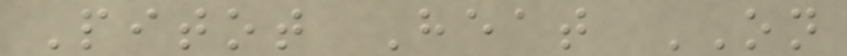Pitot Heat ON
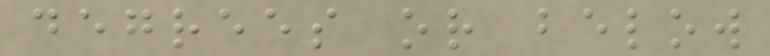degrees or below
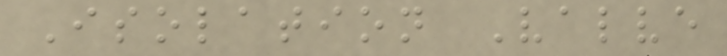Isolation Valve
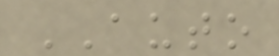AUTO
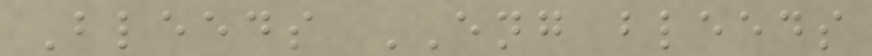Bleeds ENG bleeds
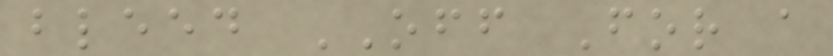bleed OFF For a
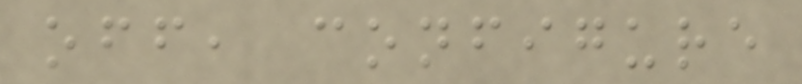off, configure
